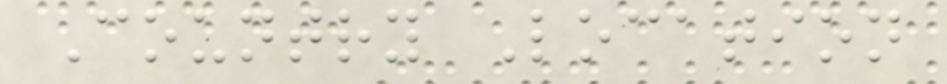Country Location
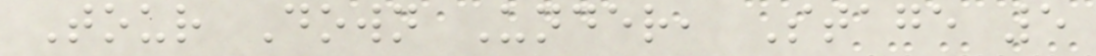Tour Down Under, Stage 5
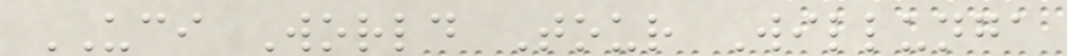UCI World Tour Willunga
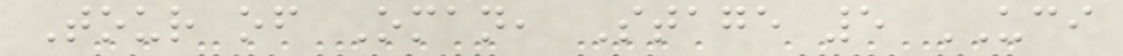Tour of Oman, Stage 5 UCI
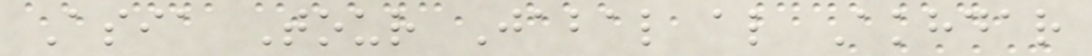Asia Tour Jabal al Akhdar
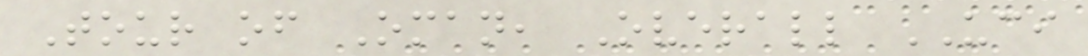Tour of Oman, Overall UCI
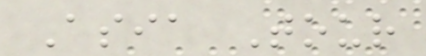Asia Tour
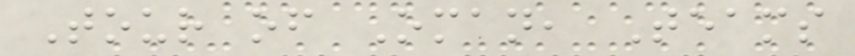Tour of Oman, Teams
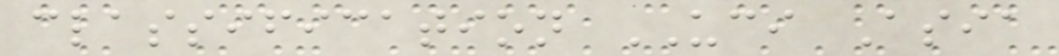classification UCI Asia
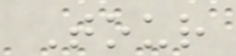Tour
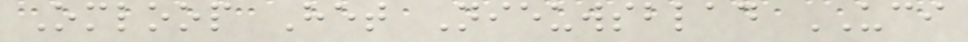Omloop Het Nieuwsblad UCI
